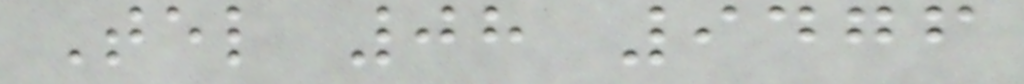Tel 08 9476
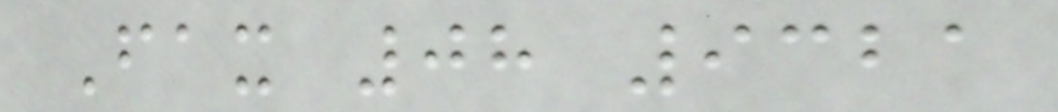Fax 08 9321
